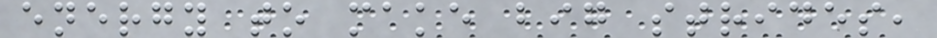energy to make big strides,
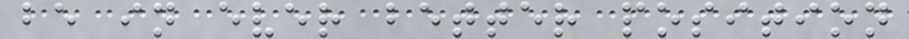be in ever better position
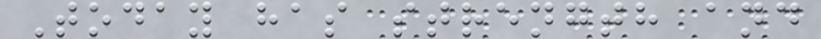Today has strength and
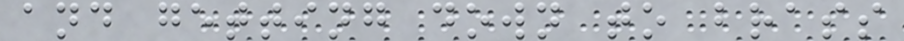and getting down to brass
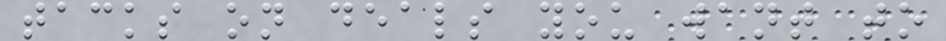tacks on deals you want to
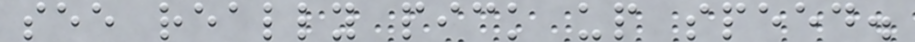see really pick up speed.
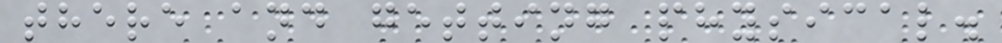there and getting physical.
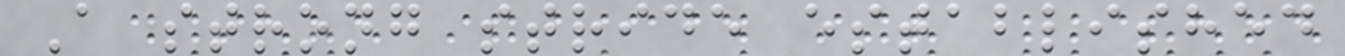A strong stride established
